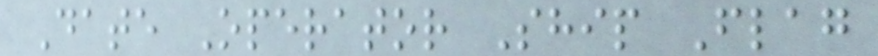Date Operator Ship Flag
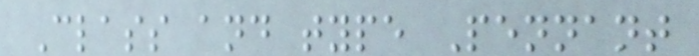Class and type Pennant
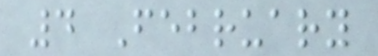4 February
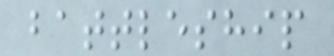battleship
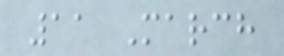11 March
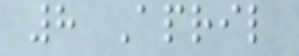8 April
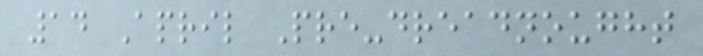14 April Pre-dreadnought
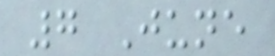7 June
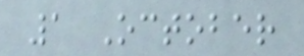1 October
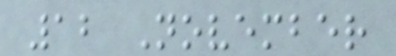12 November
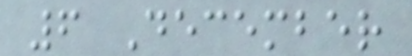6 December
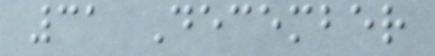31 December
